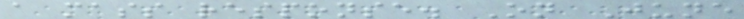a mass response. On June
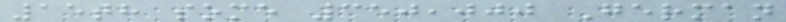15th some 350,000 German
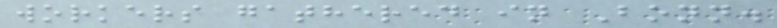workers gathered in Bonn.
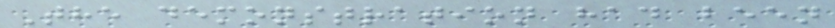The demonstration had been
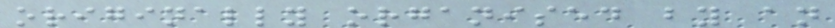originally organised by an
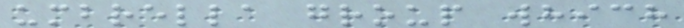umbrella group which
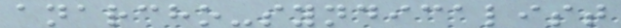anarcho-syndicalist
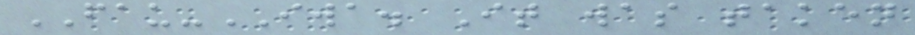FAU-IWA. It was taken
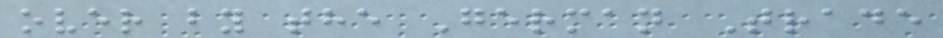over by the German Trade
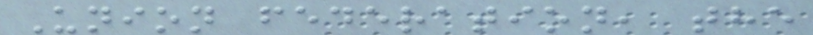Union federation, the
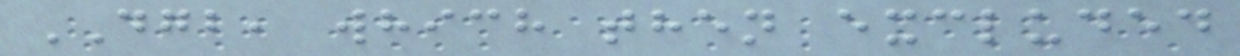DGB, which then excluded
